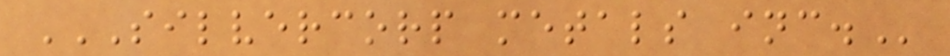SILVERCORP METALS INC.
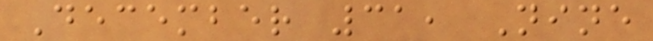December 31, Nine
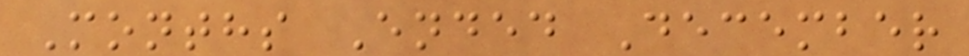Months Ended December
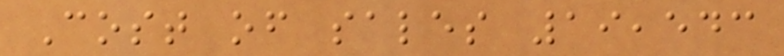Cost of sales 19,543
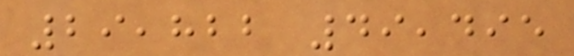29,822 49,495
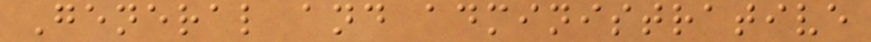General and administrative
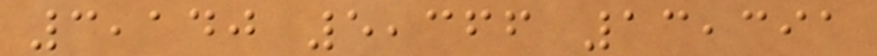3,140 5,366 13,391
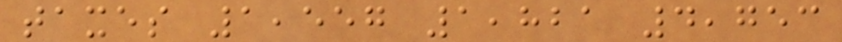taxes 1,557 1,821 4,753
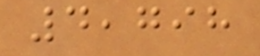4,798
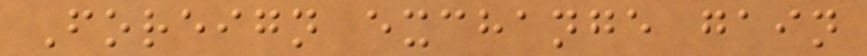Foreign exchange gain
